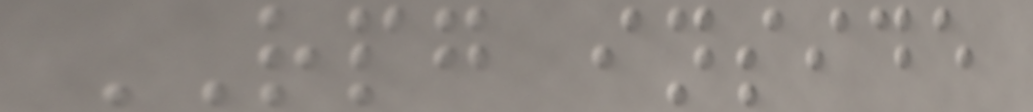RPG inside
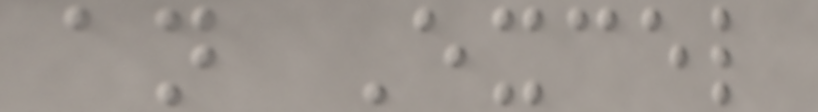an Excel
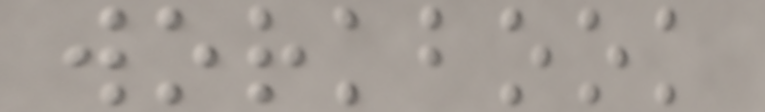workbook
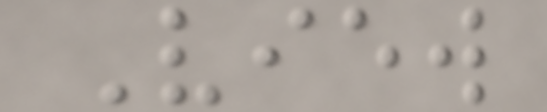View
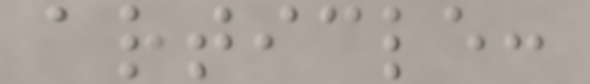article:
